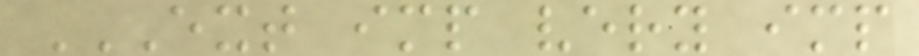EXT IMP VERY IMP
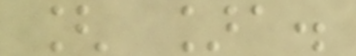[ ]a.
